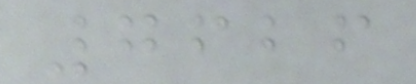7626
